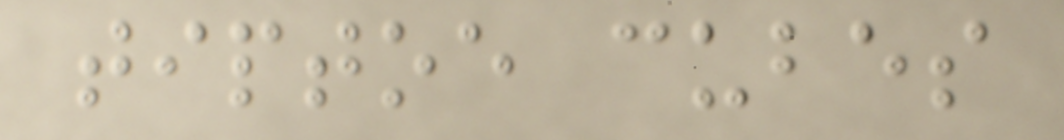tiptoe cubes
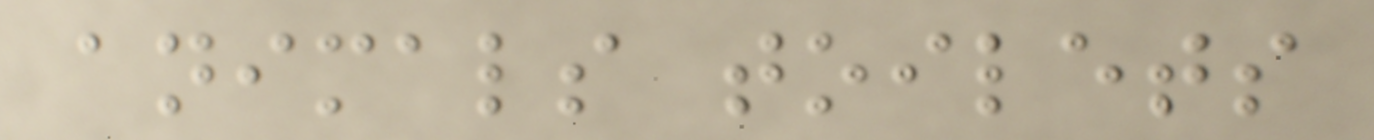animals toilets
